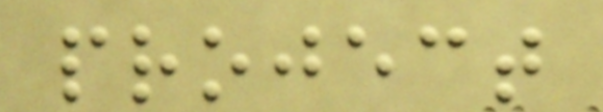project
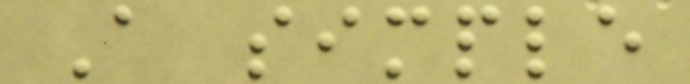A simple
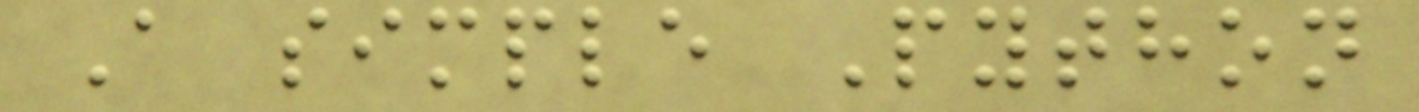A simple Python
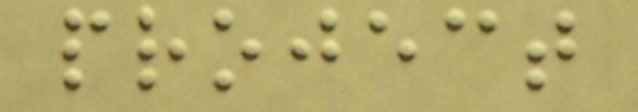project
